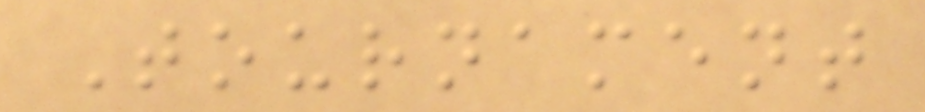Tournament
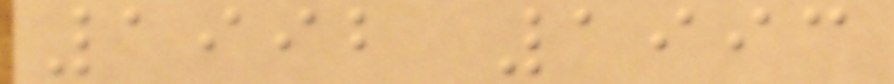1992 1993
